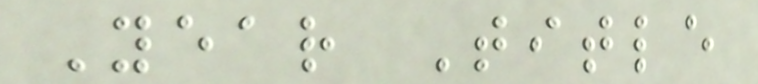Year Title
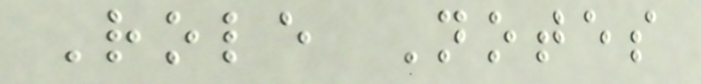Role Notes
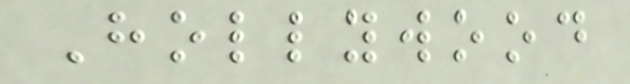Hollywood
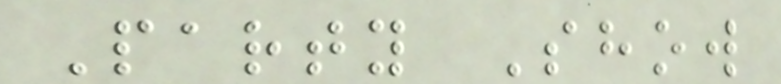Party Show
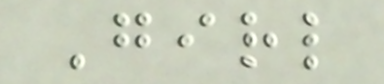Girl
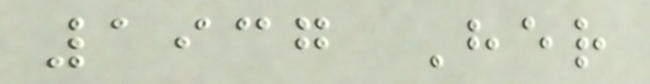1937 Her
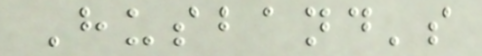Husband's
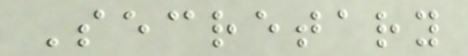Secretary
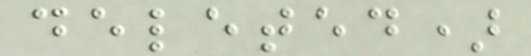deleted)
